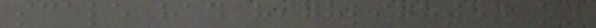scale had highlighted on
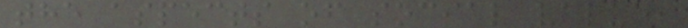the aspects of social value,
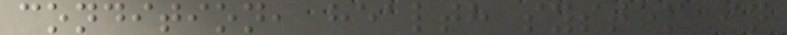condition, health system in
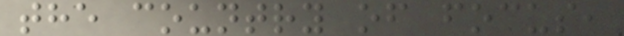the country of focus,
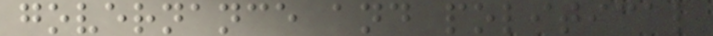governance and political
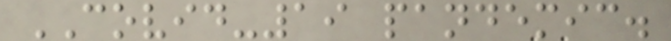COVID-19 pandemic.
